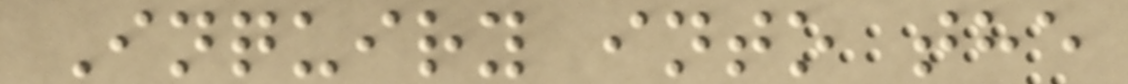Inquiry into the
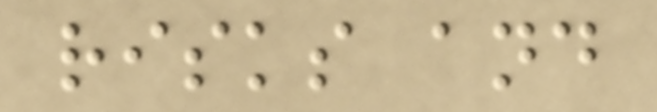risks and
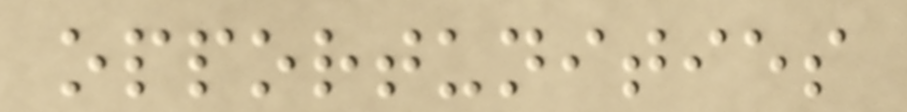opportunities
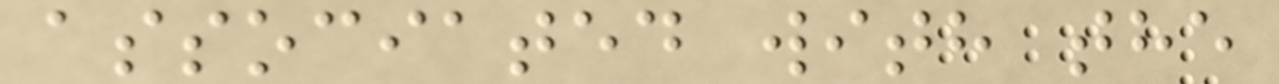associated with the
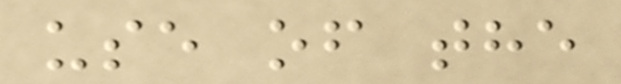use of the
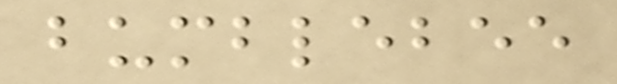bumblebee
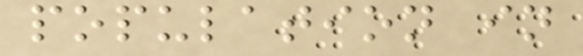population in
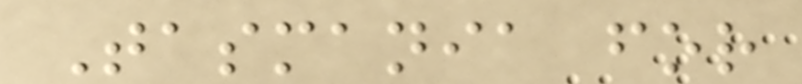Tasmania for
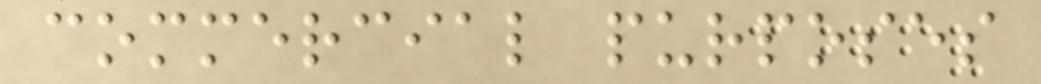commercial purposes
